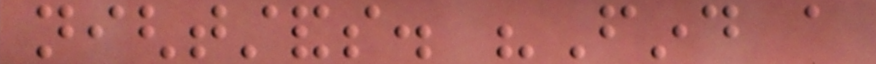nightstands. "Find a
